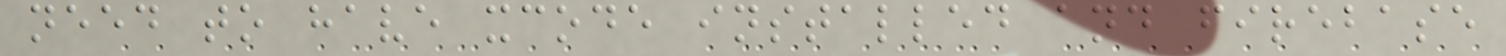need to have xcode installed and firebase
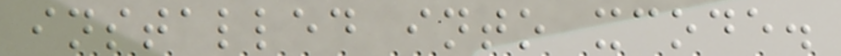installed into xcode.
